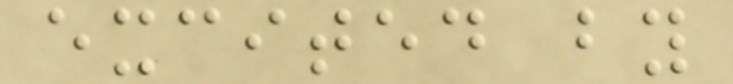excited by
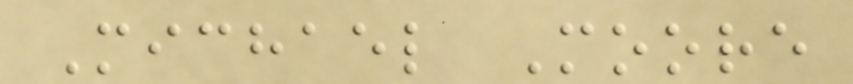Michael Moore
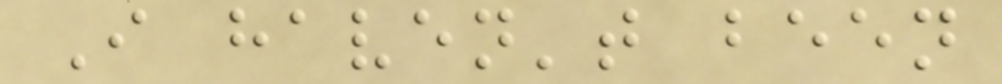I haven't been
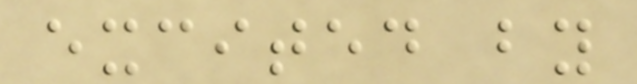excited by
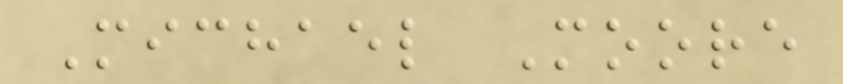Michael Moore
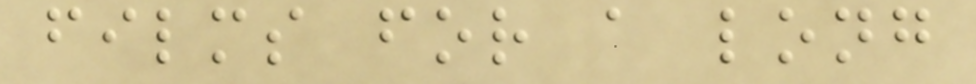films for a long
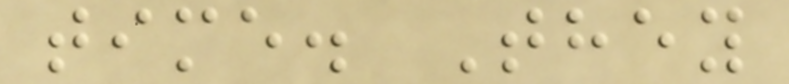time. They
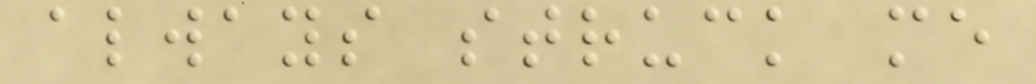always struck me
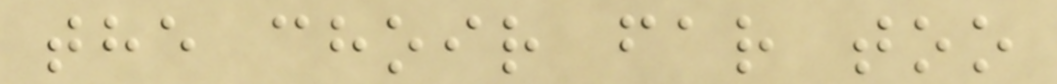the choir far too
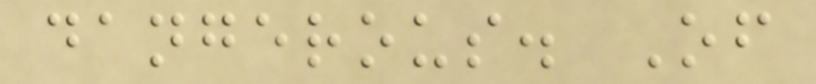dangerous. Of
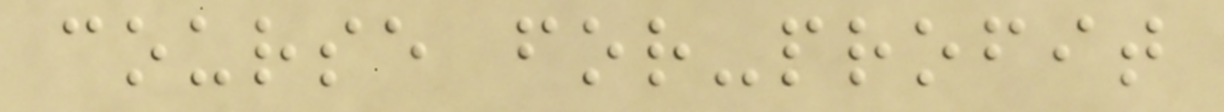course for-profit
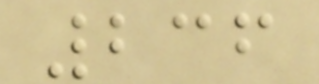236
